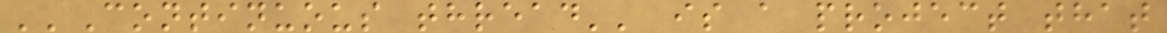''Continuous thread'' is a project that
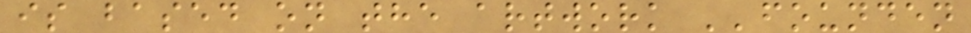is based on the artwork ''founden
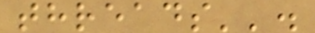threads''.
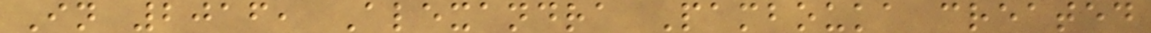In 2016, Alexandra Pambouka created
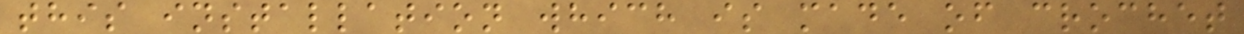this installation which is made of crochet
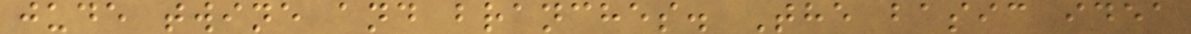jude twine and branches. The basic idea
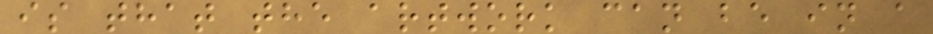is that the artwork can be in a
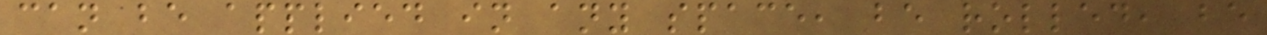can be applied in any space, be rolled, be
